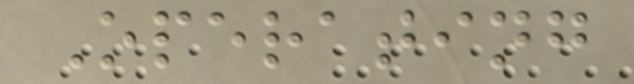Operating
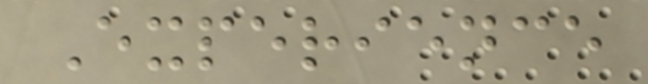Experience
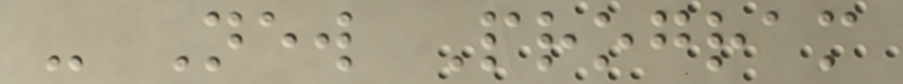- New Program
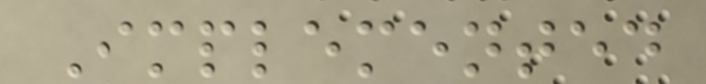Implemented
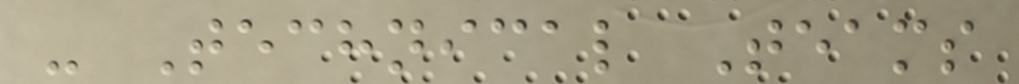- Technical Teams
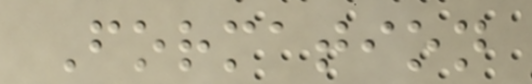Formation
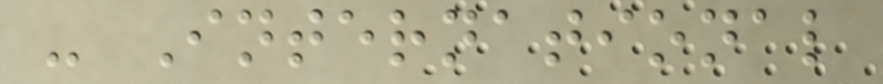- International
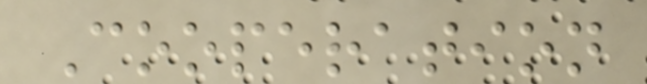Cooperation
